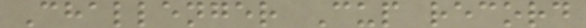Challenger Cup record
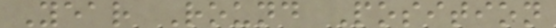Year Round Position
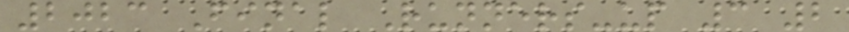2023 Final Runners-up 3 2
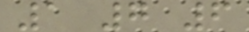1 7 6
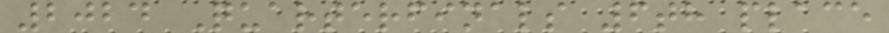2024 Quarterfinals 6th place
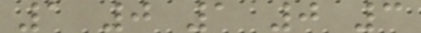1 0 1 0 3
